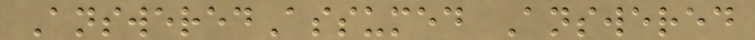AnsweredAssumed Answered
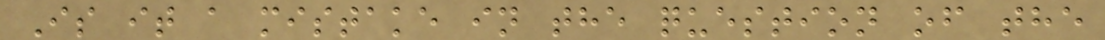Is it a mistake in the question of the
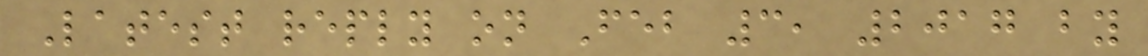Latest reply on Feb 3, 2017 by
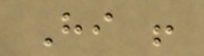Hi !
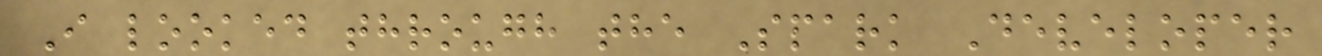I looked through the Spark Developer
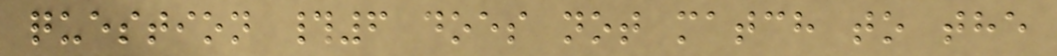question #6 does not match to the
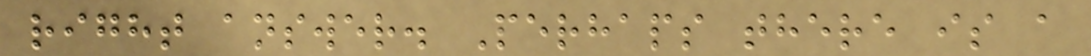right answer. Perhaps there is a
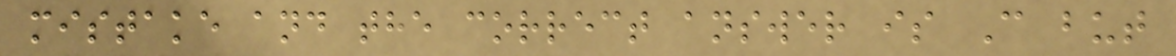mistake and the correct answer is C but
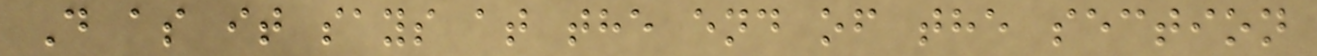D as it says at the end of the section
